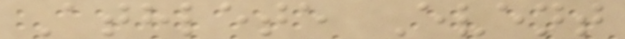Athlete Event
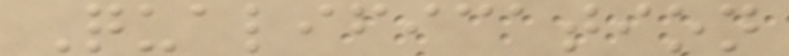Qualification
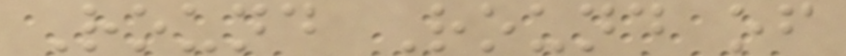Round Round of
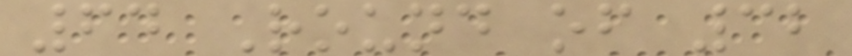64 Round of 32
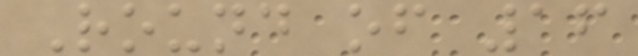Round of 16
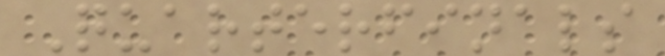Quarterfinals
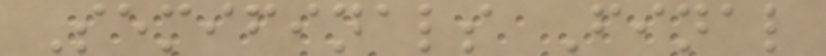Semifinals Final
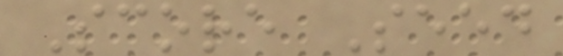Score Seed
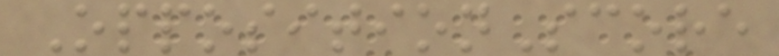OppositionScore
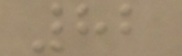82
